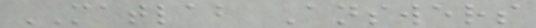MATLAB Answers
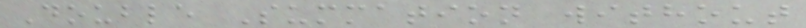Double Summation without
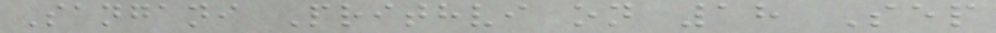Sangani Prithvi on 18 Sep
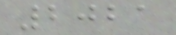2021
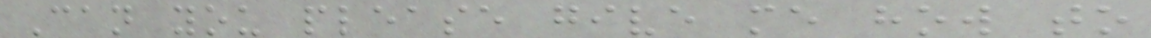Can you please give me how to
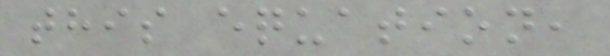this equation,
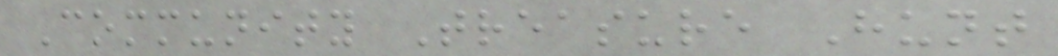Community Treasure Hunt
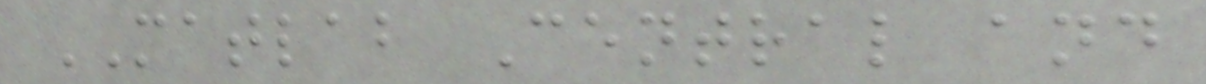MATLAB Central and
